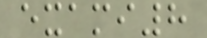exami8
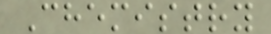Chemistry
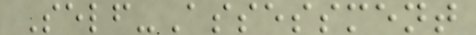Self-Assessment
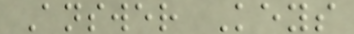Answer Keys
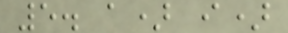5. a) i)
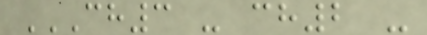CH3 - CH2 -
